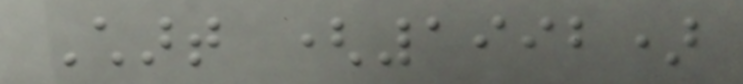Chart (1992)
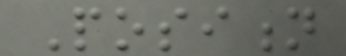Position
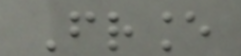France
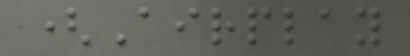(Airplay
